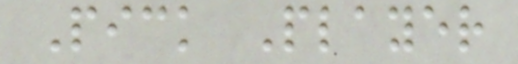Pick Player
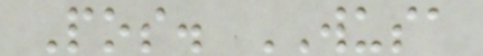Pos. WUSA
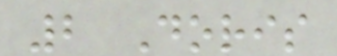2 Doris
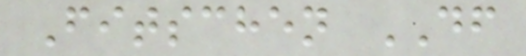Fitschen DF
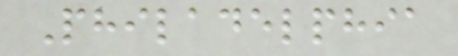Philadelphia
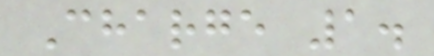Charge 1.
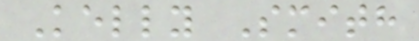Kelly Smith
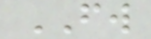FW
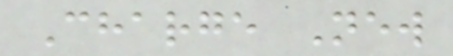Charge New
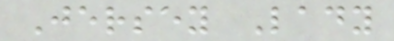Jersey Lady
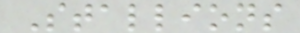Stallions
